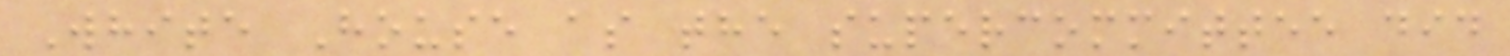White House as the supercommittee did
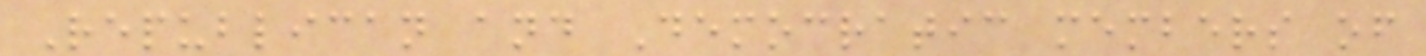Republican and Democratic members of
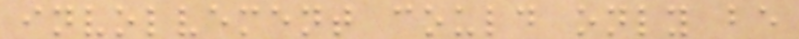involvement could only be
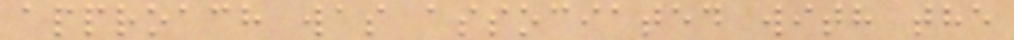approach was associated with the
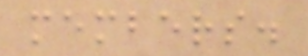members.
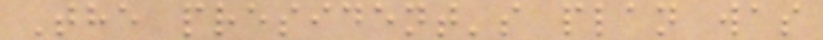The president's plan was
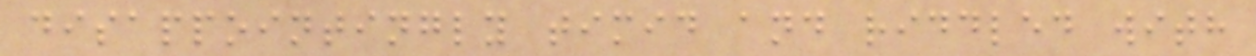disappointingly timid and riddled with
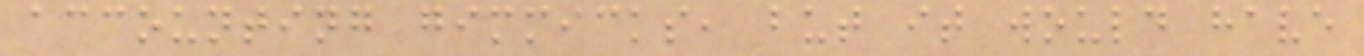accounting gimmicks, but it would have
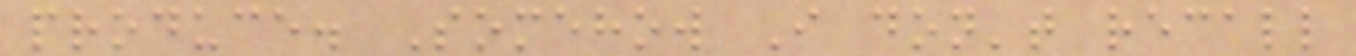produce. Somehow I don't recall
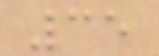35
